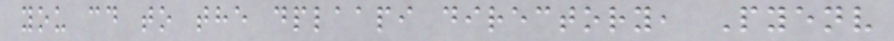you cd to the dplaapi directory, Pyenv
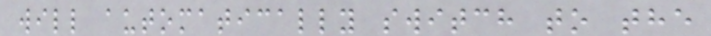will automatically switch to the
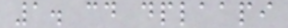1. cd dplaapi
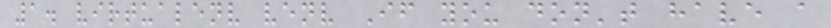1. virtualenv venv If you don't have a
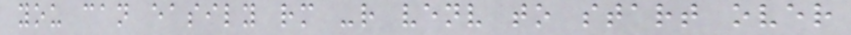you can easily rm -r venv to start over
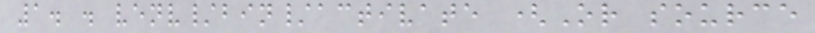1. . venv/bin/activate (Or source
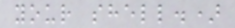your shell.)
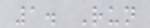1. Run
